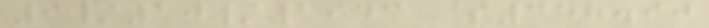9/10/1943 $358.90
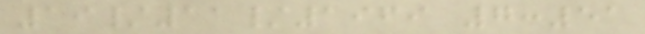19/11/1969 7:51
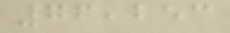76,253
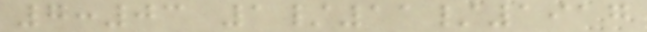7:03 1/11/1917
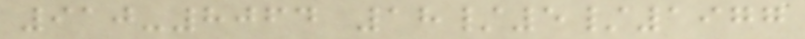910-8064 18/5/1977
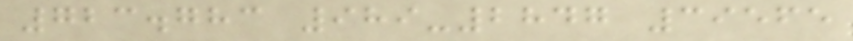723.783 989-2847 39565
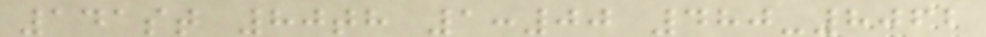141st 80th 1:00 480-8062
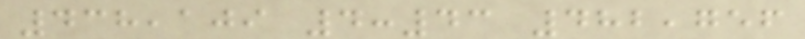438,109 4:43 482,756
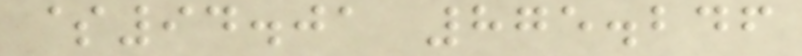$94.01 875.246
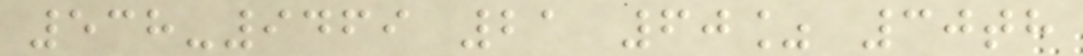538-9469 21 60% 30th
